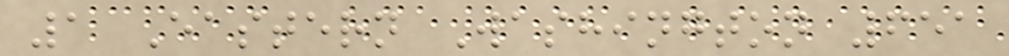1 Eastern Washington 651
